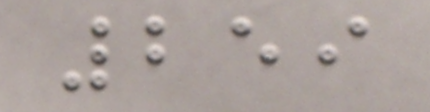259
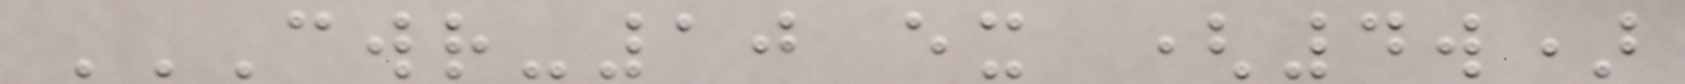CWR-10 EX (4W)
